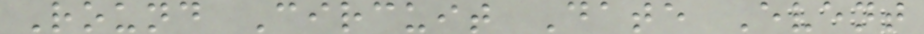Round Circuit Date Event
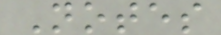Notes
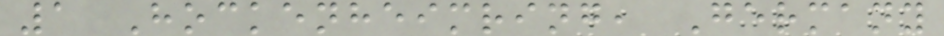1 Hockenheimring, Germany
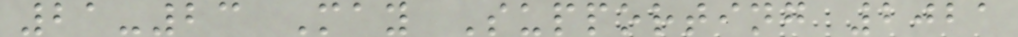21-23 May Supporting 2021
